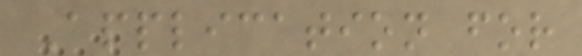Application for
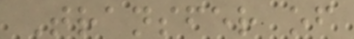Transfer of
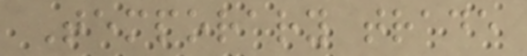Temporary trade
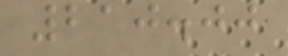210.00
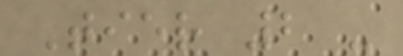Tier 2 -
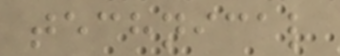technical
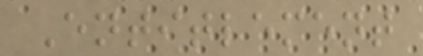Entitlement
